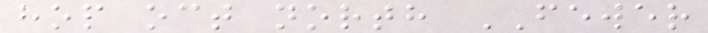hop oct north FEWER
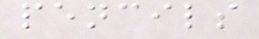pencils
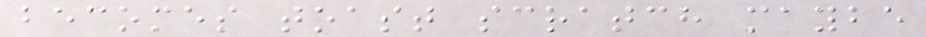becomes toast scratch maybe
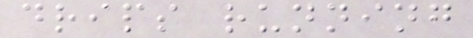drips running
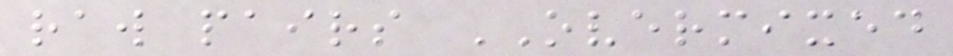raw pairs OVERMIXED
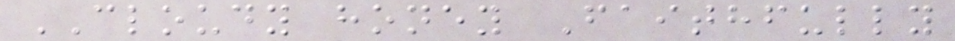CLOUDY honey Faithfully
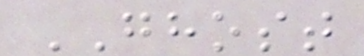GHOST
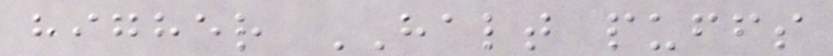higher HALT puffs
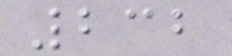232
